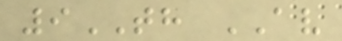9TH AV
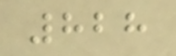828
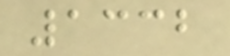1332
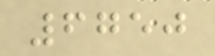6750
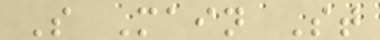S Main St
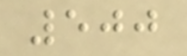500
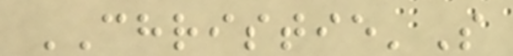CHRISTIE'S
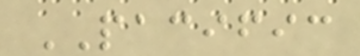PACIFIC
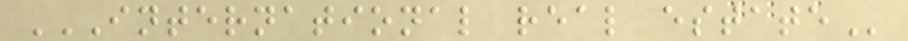INTERNATIONAL REAL ESTATE
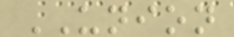UNION
